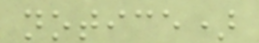notice)
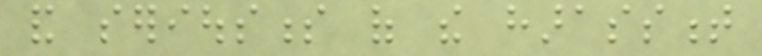and seriousness of the harassment
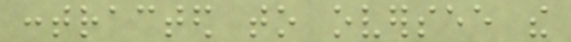contracted to oversee the
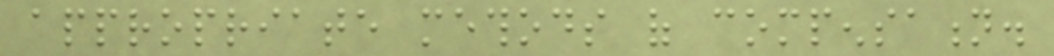appropriate methods of compensation.
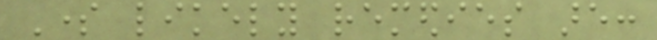Some likely remedies are:
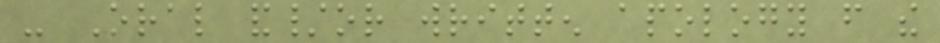- Oral and/or written apology from the
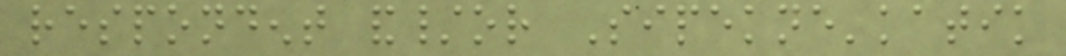respondent and/or Sipekne'katik
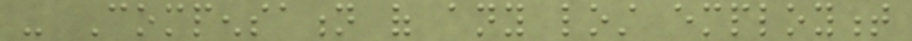- Compensation of any lost employment
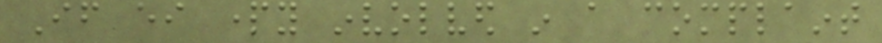If either party involved in a complaint
